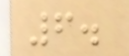6.
